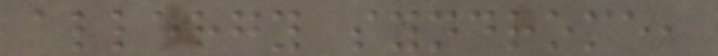allergy syndrome,
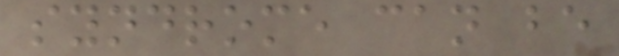syndrome can be
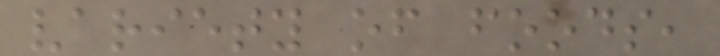variety of foods,
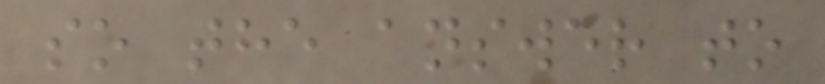so the answer to
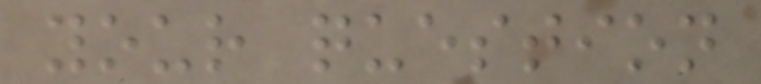your question
